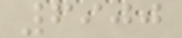6900
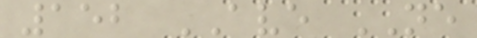152 AVE NE
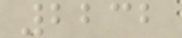2232
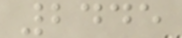2445
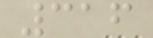316
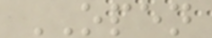OPEN
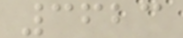3623
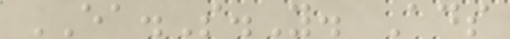EA.S.Y. Ads
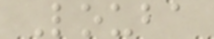Louba
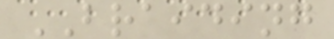BRAIDING
